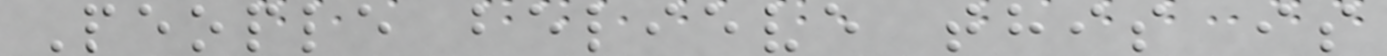People believe this is
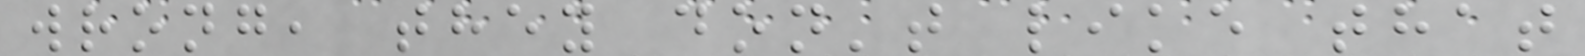wrong, they don't like that
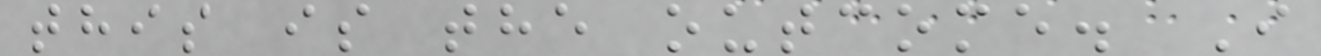this is the outcome. I
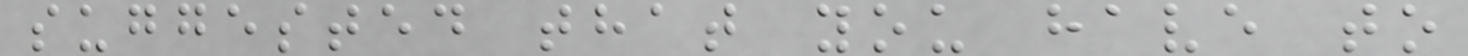suggested that you have to
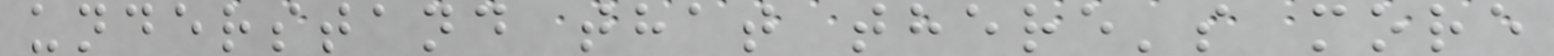understand that there's more
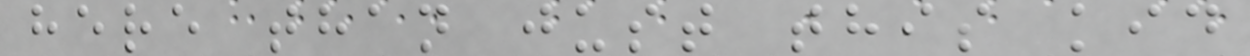here than just this kid
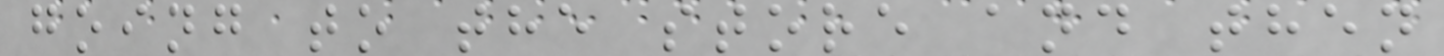going to the store and then
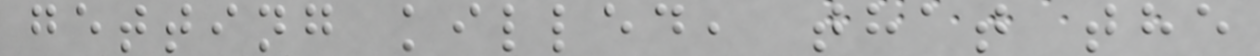getting killed, that the
